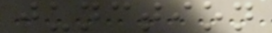junction
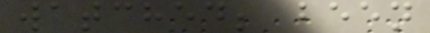watched; been
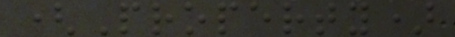(Property)
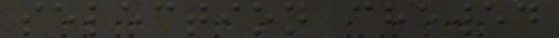selection chewed
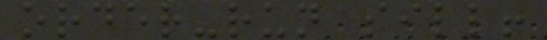order-run sill!
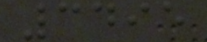3495
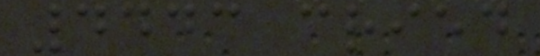4443 cried
